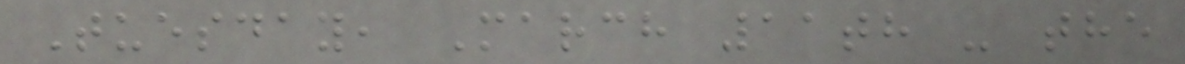Tuesday, March 11th - the
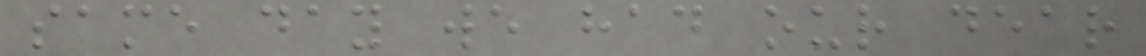same day we had our dear
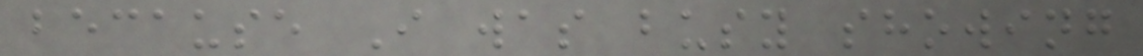because I was busy showing
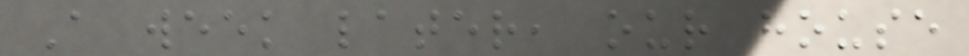A week later, our house
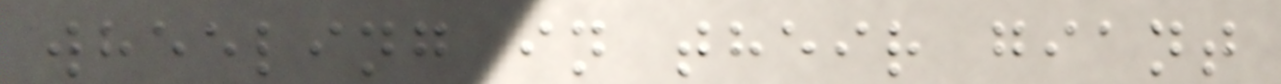wheeling in their giant
